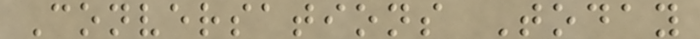Conversations Today
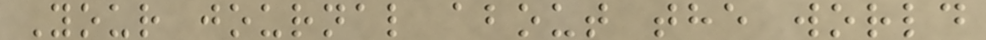Your journal about the world
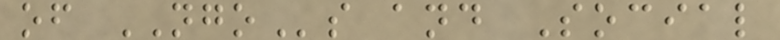of NGOs and Social
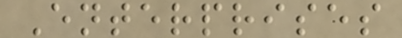Enterprises
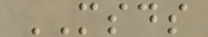MSDS
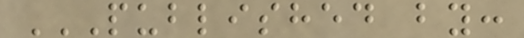PUBLISHED BY:
